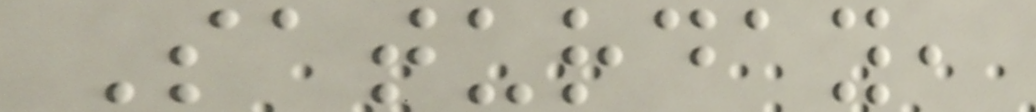Saturday,
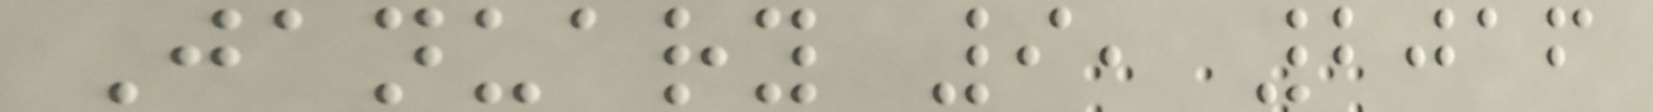January 9, 2016
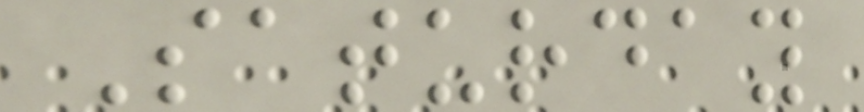Saturday
